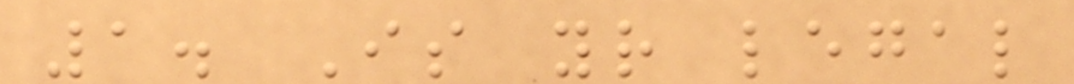1. Is your legal
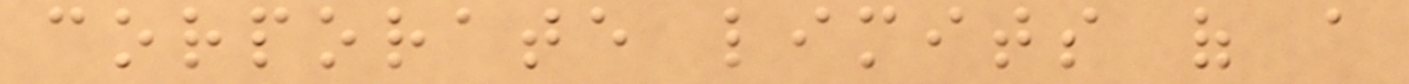corporate limits of a
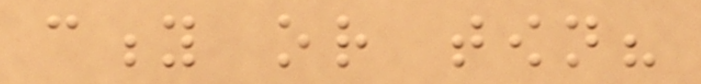city or town?
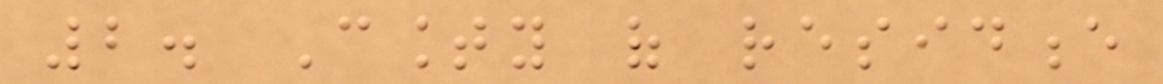2. County of residence
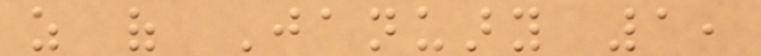as of January 1,
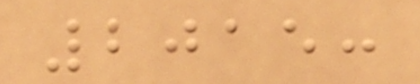2015:
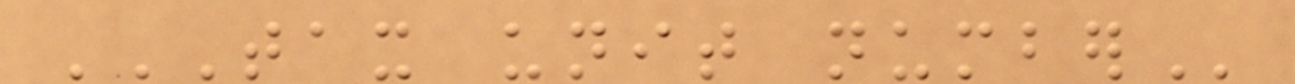TAX UNIT NUMBER
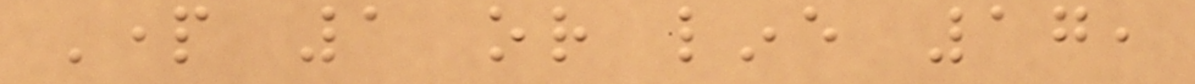Part 1 or line 17,
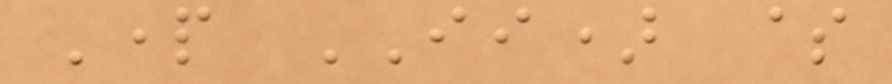Part II) $
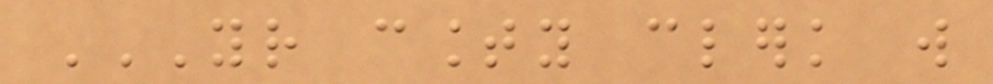YOUR COUNTY CLERK WILL
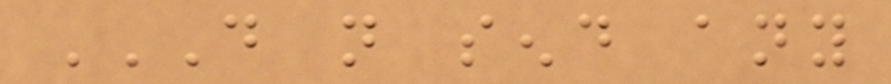DO NOT SEND ANY
